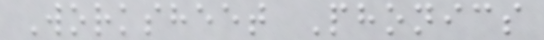Worksheet Phonics
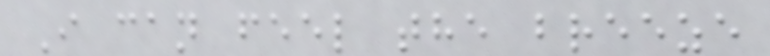I can feel the breeze
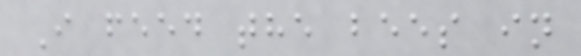I feed the bees in
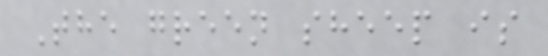The green sheep is
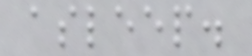asleep.
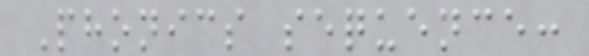Phonics sequence:
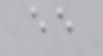ee
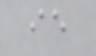ie
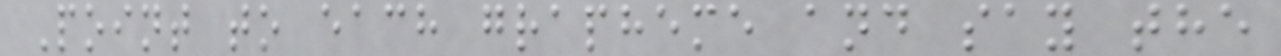Point to each grapheme and say the
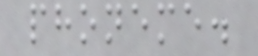phoneme.
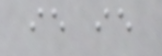ie ie
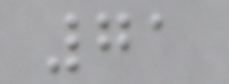71
